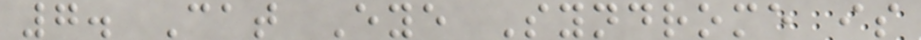7. Cat Eye Syndrome is
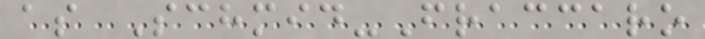as Schmid-Fraccaro
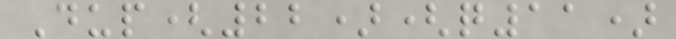Dup(22)(q11)
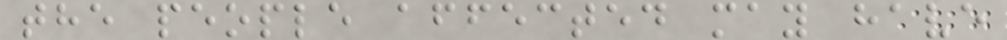the people affected may have
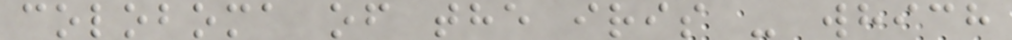coloboma of the iris - which
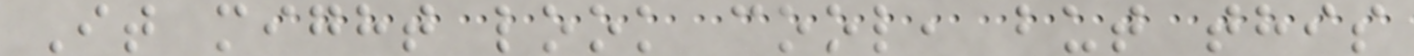It might look cool, but this
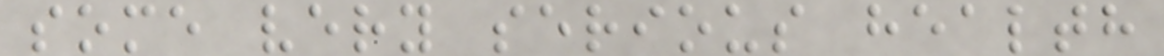some very serious health
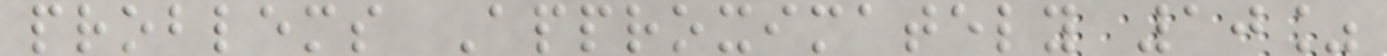problems Approximately 10%
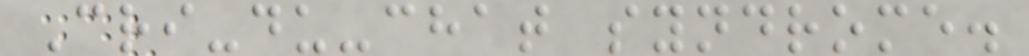Cri-du-chat syndrome.
